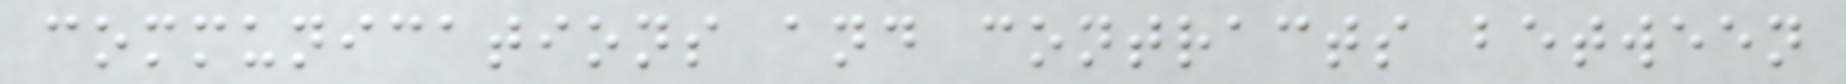communications and contracts between
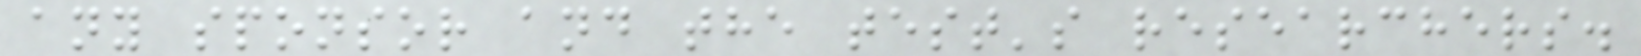any sponsor and the test's researchers.
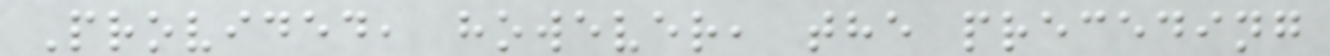Provided, however, the preceding
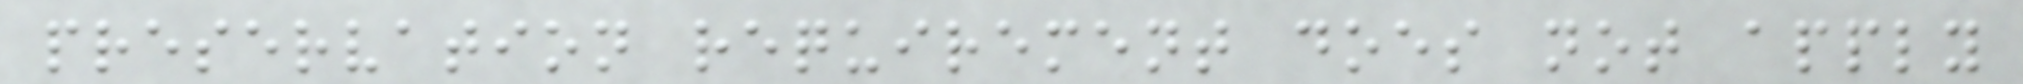preservation requirement does not apply
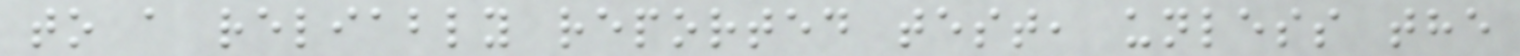to a reliably reported test, unless the
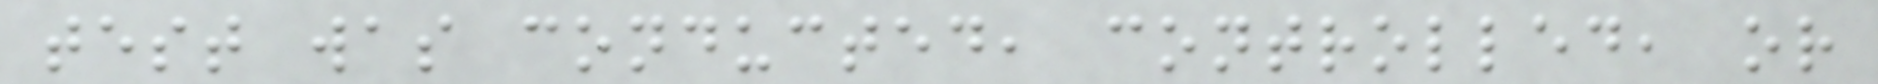test was conducted, controlled, or
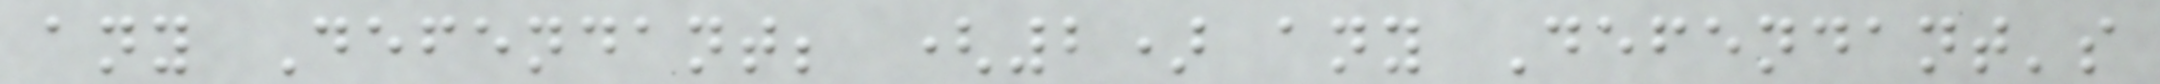any Defendant; (2) any Defendant's
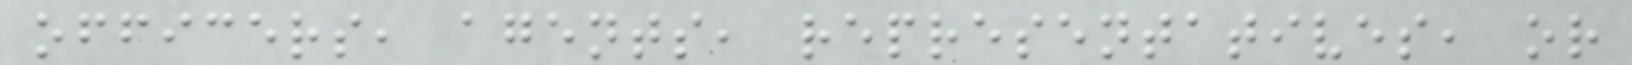officers, agents, representatives, or
